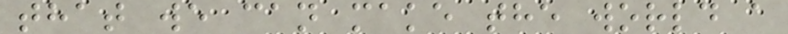that we can make the world a
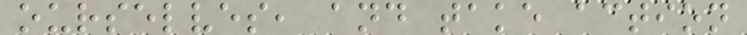ourselves, and take action
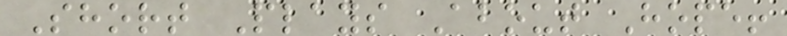Short Plays About Hope!
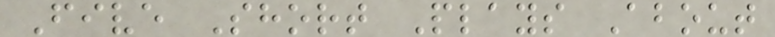Five Short Plays About
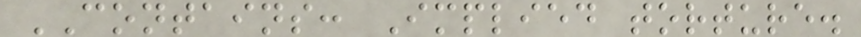CONTAINS: Implied torture.
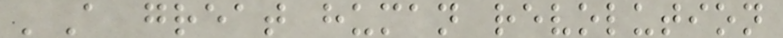'A great human revolution
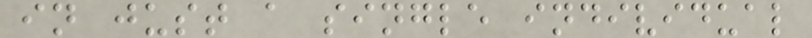in just a single individual
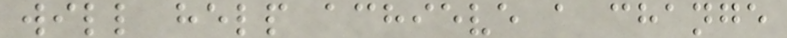will help achieve a change
